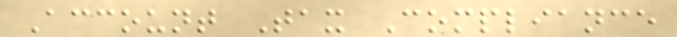Account Tax Compliance
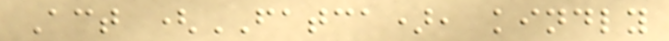Act (FATCA), kindly
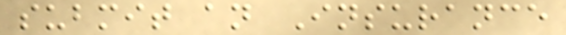submit an Insurance
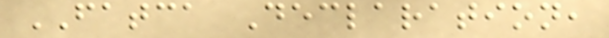FATCA Declaration,
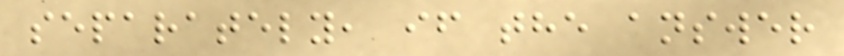separately, if the answer
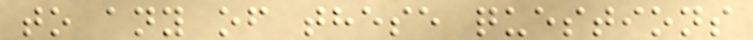to any of these questions
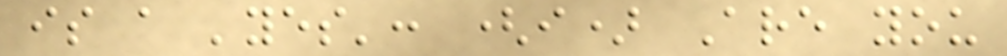is a 'yes': (i) Are you
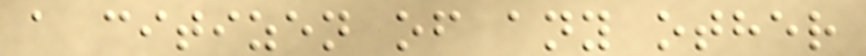a citizen of any other
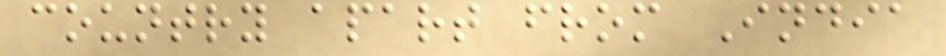country apart from India
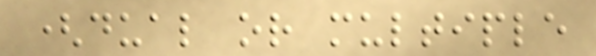(dual or multiple
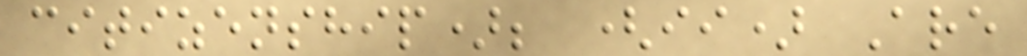citizenship); (ii) Are
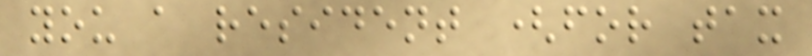you a resident (for tax
